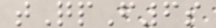tQpF6s
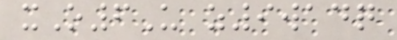xO6U z9wadq
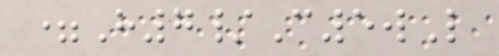=H7/C5wL
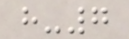h-7
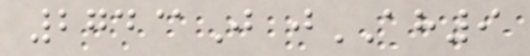274@J jAH9
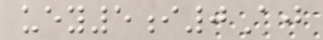uey5i0Aj
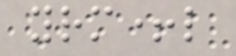yrm+l
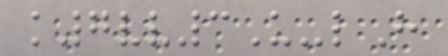k7vv3U-lH
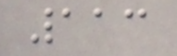113
